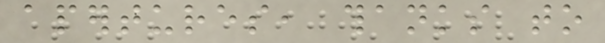apertures, thanks to
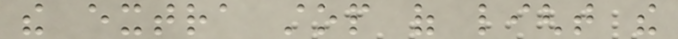the extra stop of light the
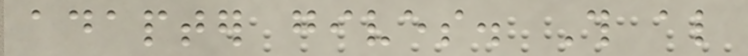adapter gives. This also
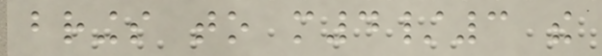brings to m4/3 the
